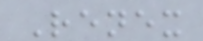Renex
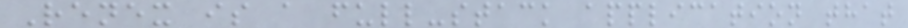Renex is a full-stack application that
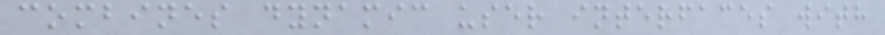combines dynamic user interfaces with
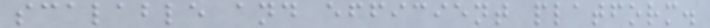scalable and efficient platform.
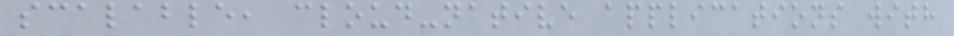scalable, cloud-native applications with
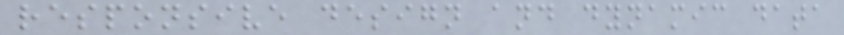responsive design and dynamic data
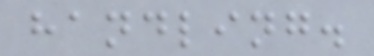handling.
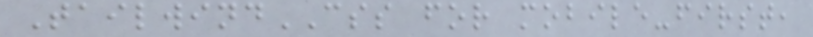TailwindCSS for mobile-first,
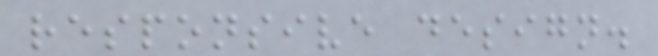responsive design.
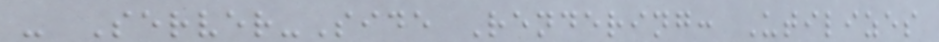- Server-Side Rendering: Utilizes
